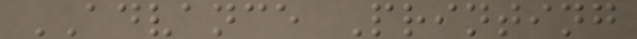ADVANCE Printing
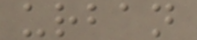urban
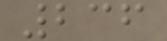236
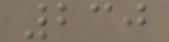230
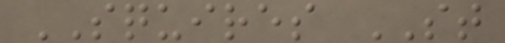SQUIRES ST
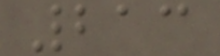213
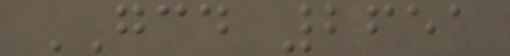GCD 2651
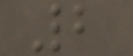2
